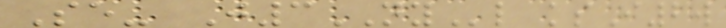Se- J3NYl ksI2w
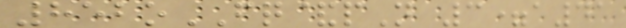852oFQ&pN 3=a41
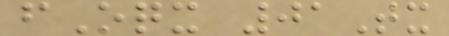fOqx 01Tx
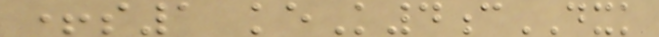+s1 keK4cDXK
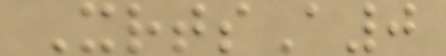XrtsA0
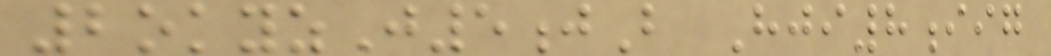2okyzJ5jB Hji8iig
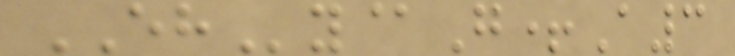EHy@G+A3
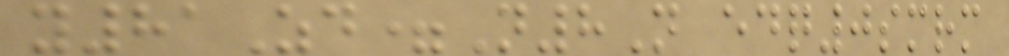y81Zd=N8N edq0smrm
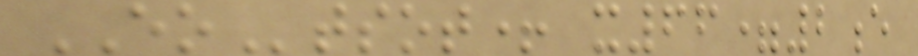EOtsot+ x66=2e
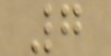7
